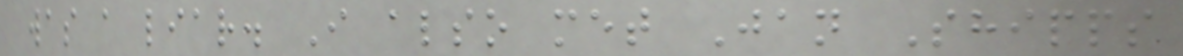was a liar. I also met Jan Shipps
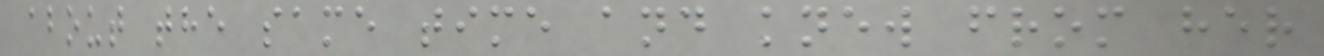about the same time and knew from her
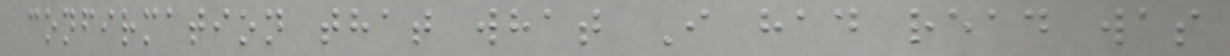confirmation that what I had read was
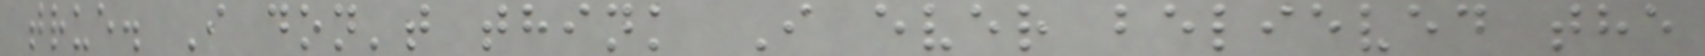true. I don't think I ever believed the
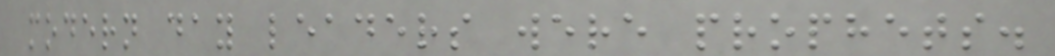modern day leaders were prophets.
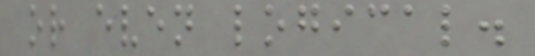or even logical.
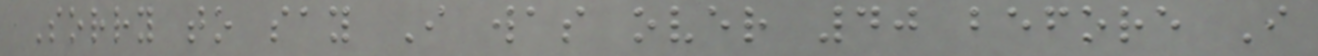Sorry to say I was over 40 before I
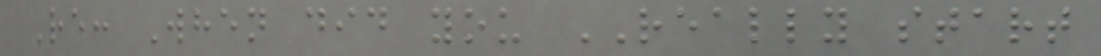Re: When did you REALLY start
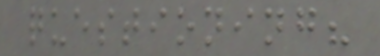questioning?
